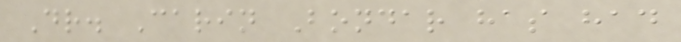Dr. Carin Bondar has had
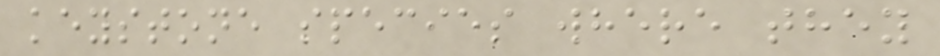keystone species where they
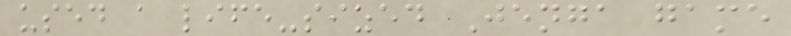used a life-sized Jenga game
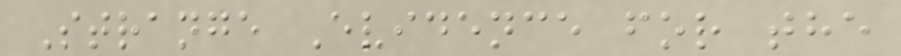Strange Evidence for the
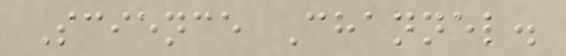Science Channel.
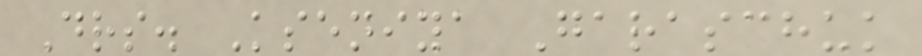Drs. Kseniya Garaschuk
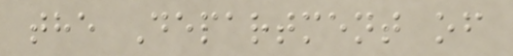the Department of
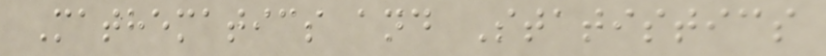Mathematics and Statistics
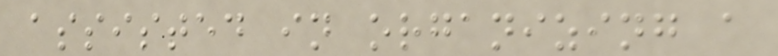assisted in organizing a
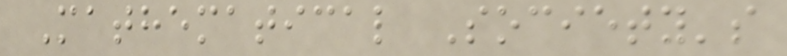Mathematical Society's
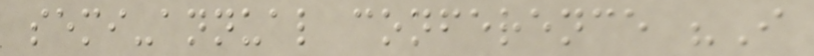semi-annual conference "I
